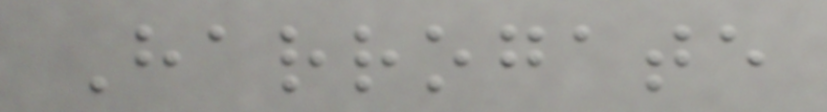Harrogate
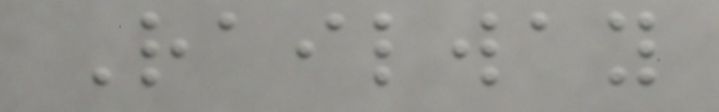Railway
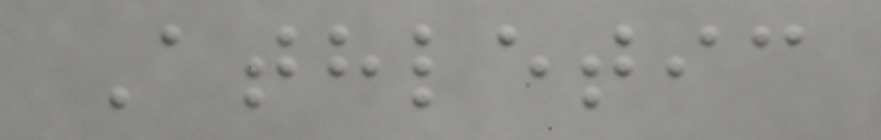Athletic
